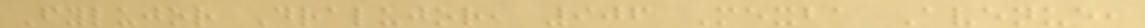Fylujor Dralujor, 906 Mexba Avenue,
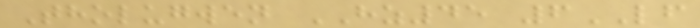Tholugwen HZ45 6LF
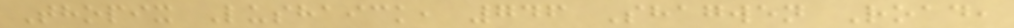Thopix Lushaick, 746 Shagwen Road,
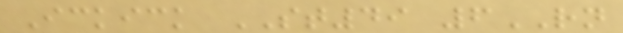Ickick ST49 6RN
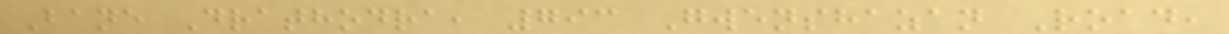Bane Drathodra, 793 Gwenshazan Road,
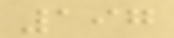197
